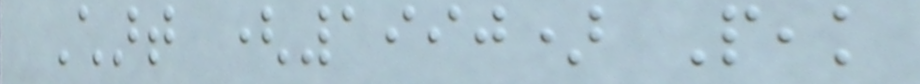Chart (1990) Peak
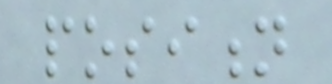position
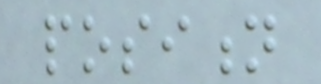position
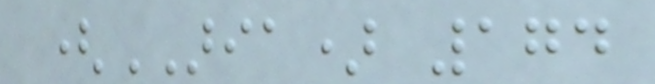(ARIA) 174
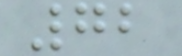72
